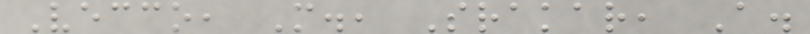Vecco, M., Srakar, A.
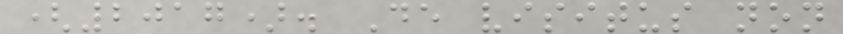(2017). De visitus non
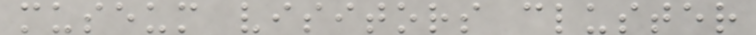museum visitors cluster
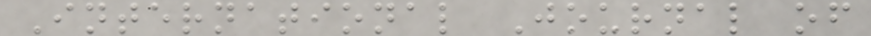International Journal of
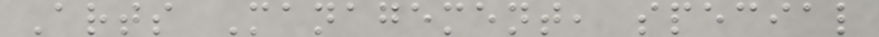Arts Management, special
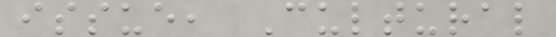issue, Cultural
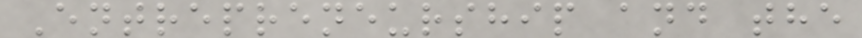Entrepreneurship and the
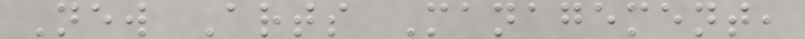New Arts Management,
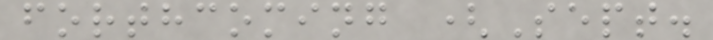forthcoming (Sept.
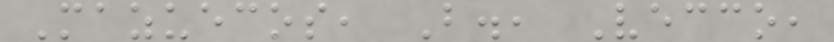Mazuecos, B., Vecco,
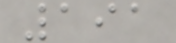191
